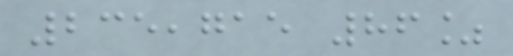235,715 86%
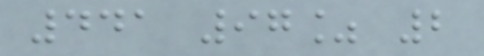441 97% 2
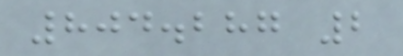804.287 2
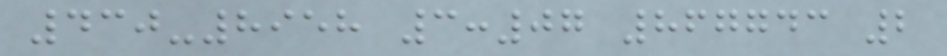430-8958 3:07 867743 2
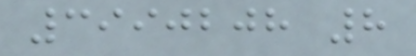3990208 8
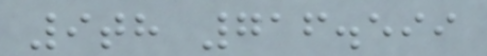9th 716.599
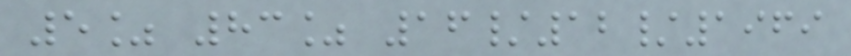5% 83% 16/12/1969
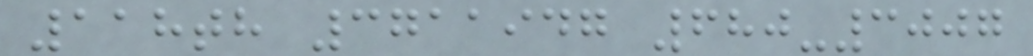118th 3711947 680-3007
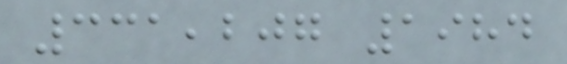331,207 1984
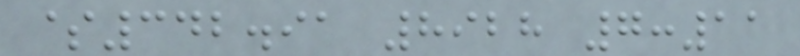$342.91 8928 7:11
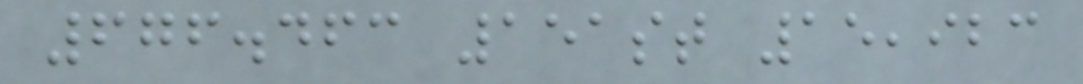676.463 151st 15,923
